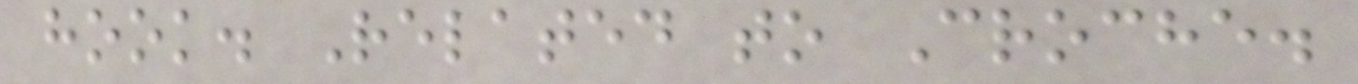hook. Related to Croche.
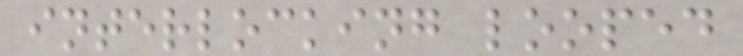interlocking looped
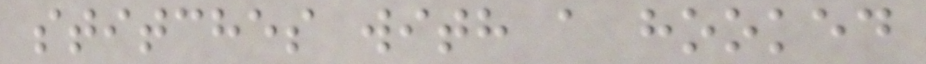stitches with a hooked
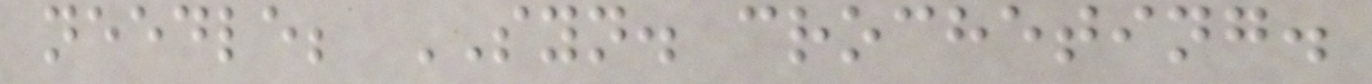needle; SYN. crocheting.
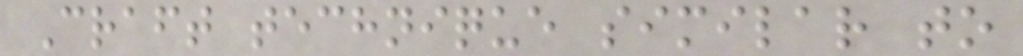Craft technique similar to
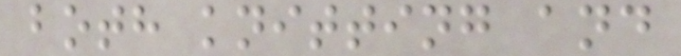both knitting and
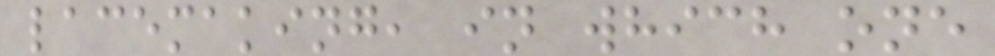lacemaking, in which one
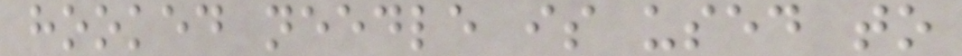hooked needle is used to
